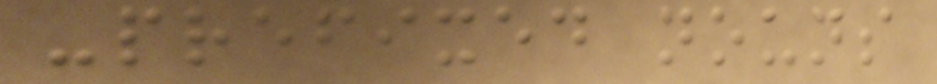-prefixed nouns
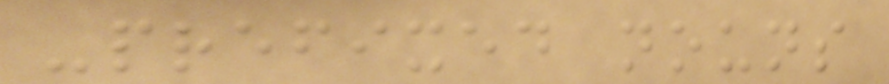-prefixed nouns
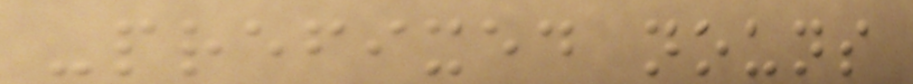-prefixed nouns
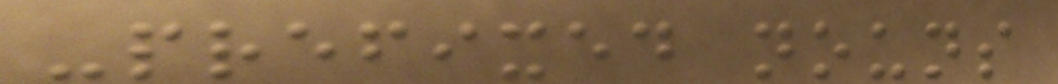-prefixed nouns
